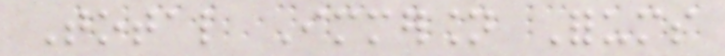Total Immersion Forums
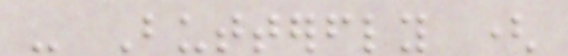- Butterfly (
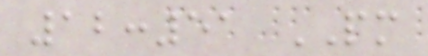12:51 PM
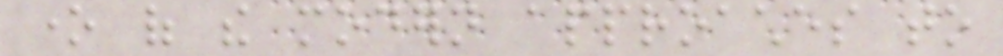one of the modern approaches to
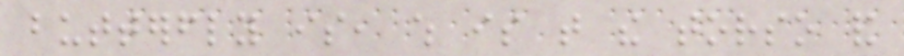butterfly is, which is that the torso and
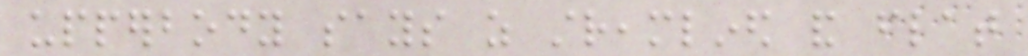upperbody says as streamlined and flat
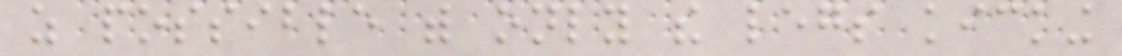as possible with only the legs kicking
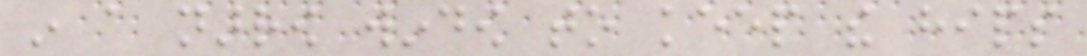in a narrow window to keep the hips
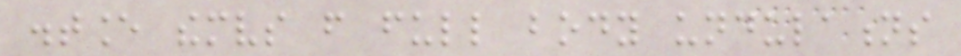distance themselves from full body undulations
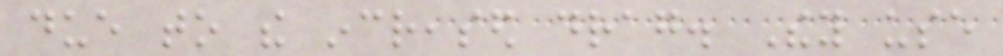due to the increased drag. They use
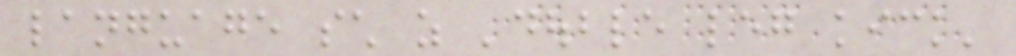language such as 'double leg kick'
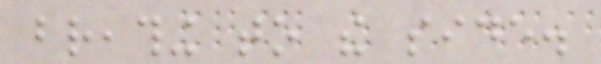breathing to the side.
